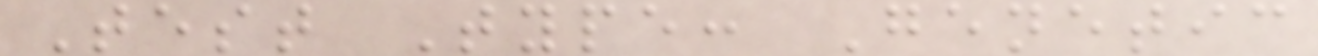Test Type: Genetic
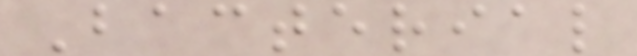Bacterial
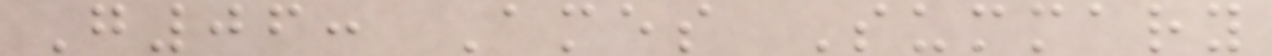G06: Ames Summary
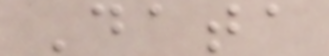Data
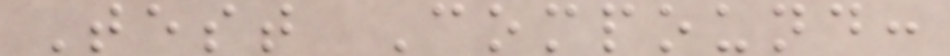Test Compound:
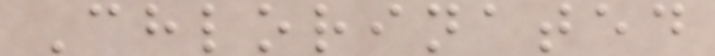Chlorinated
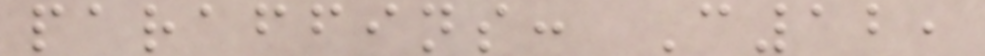paraffins: C12,
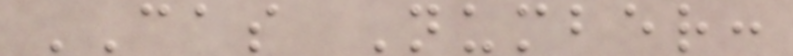CAS Number:
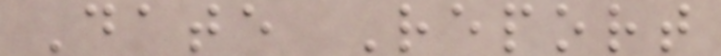Date Report
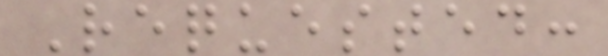Requested:
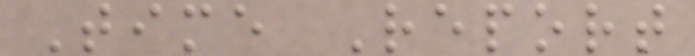Time Report
